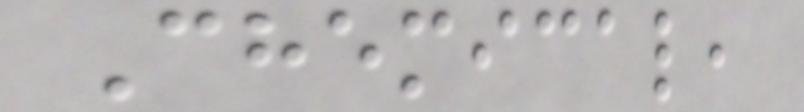Chemical,
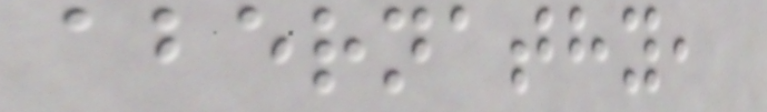abernathy,
